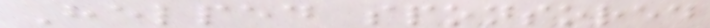Helped sponsored
